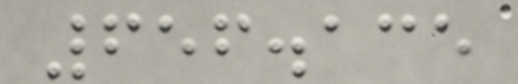656.135
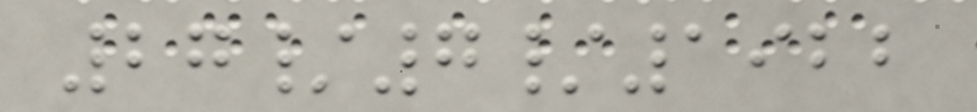27/7/1922
